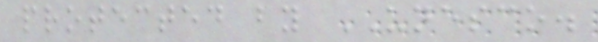protected by UNESCO.
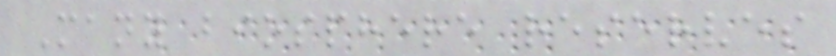Many biosphere reserves
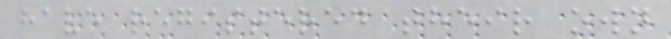have registered their own
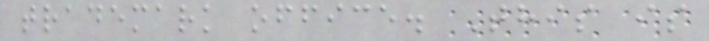trademark office. This is
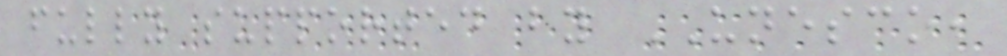fully supported by UNESCO,
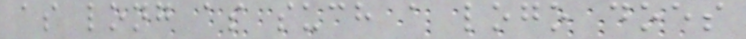as long as such a logo does
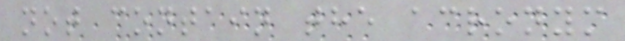not contain the acronym
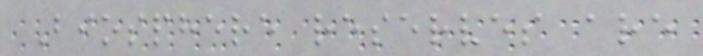Biosphere reserves are
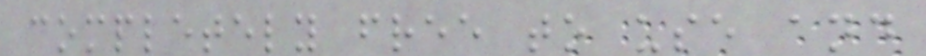completely free to use and
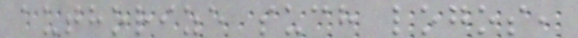authorize such logos,
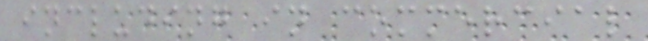including in commercial
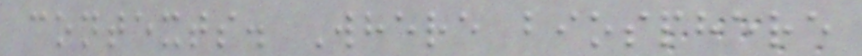contexts. Where biosphere
